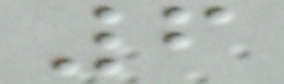6
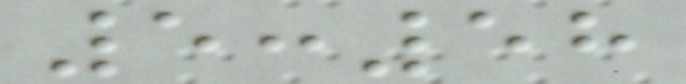5:58
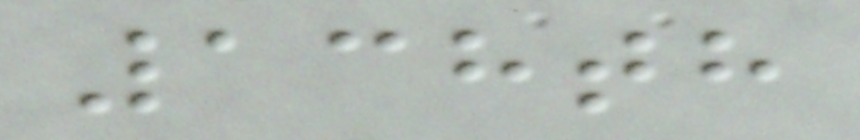138th
